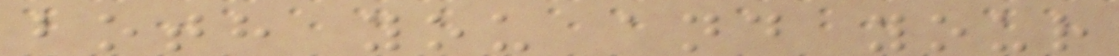both you and your
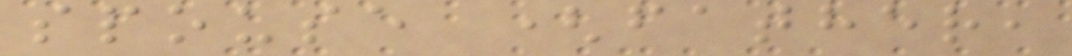spouse (father,
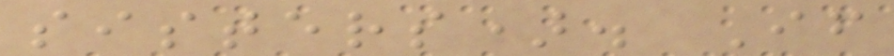sisters). If
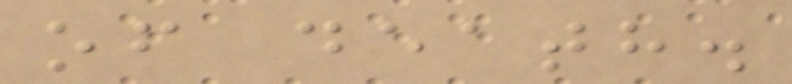of death.
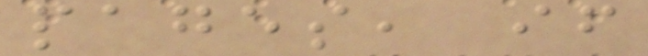pages, if
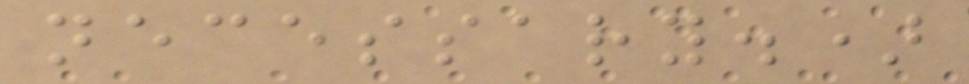necessary.)
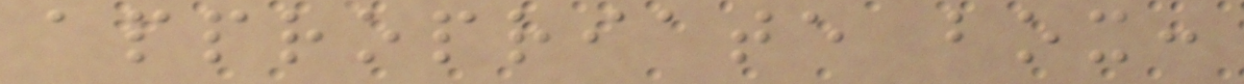appropriate box:
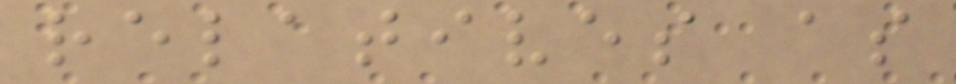relatives as
